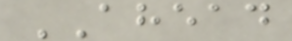AHEAD
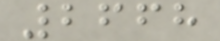2668
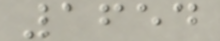1654
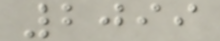2099
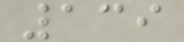139
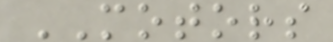MOTORS
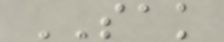SAK
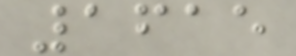1615
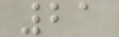21
